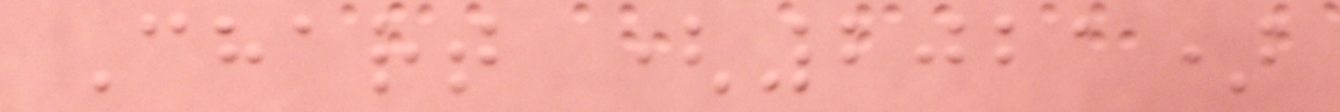Chart (2021)
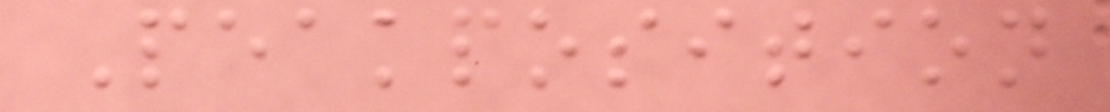Peakposition
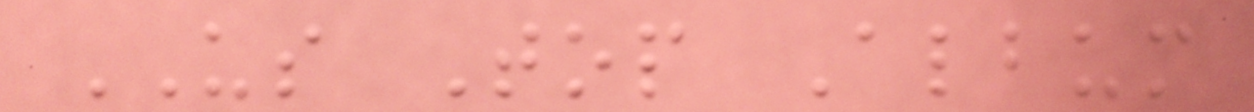US Top Album
